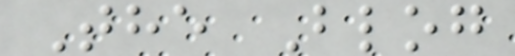The Blog
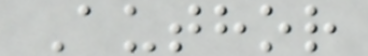Author
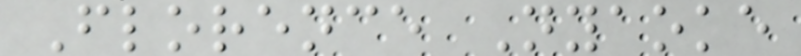Florence Nyaoke
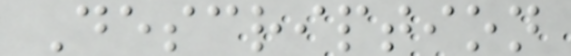Description
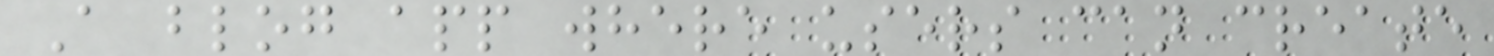A blog app where users can create
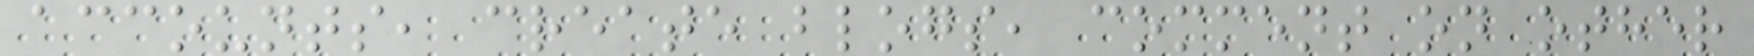accounts, create blogs, comment on other
